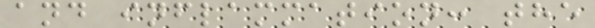and inflammation: the
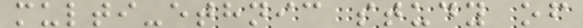multi-ethnic study of
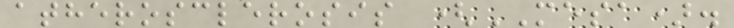atherosclerosis (MESA).
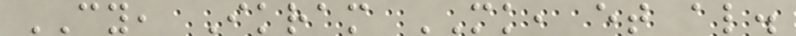CY, Ikram MK, et al.
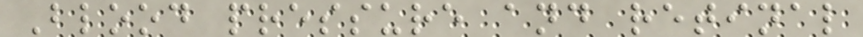Blood pressure and retinal
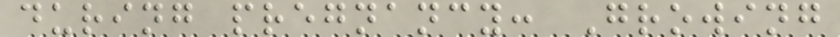during pregnancy: Growing
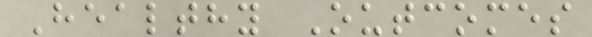Healthy Outcomes
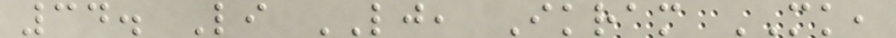34. Li LJ, Ikram MK,
